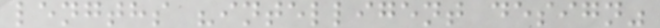lengths "intelligent design"
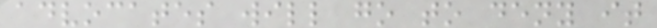advocates will go to deny it
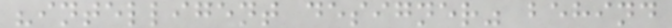"intelligent designer" behind
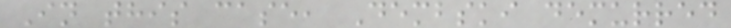In this case, Dembski demurred
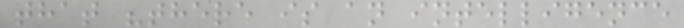that "there is an intelligence
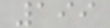199
